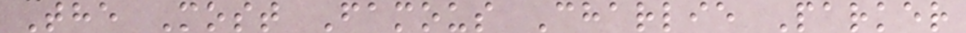The Most Famous Charlie Parker
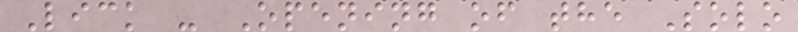Lick - Opening of the Solo
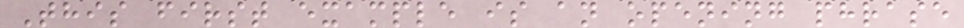This first example is an opening phrase
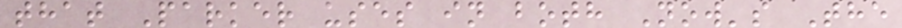that Parker uses in both Now's The
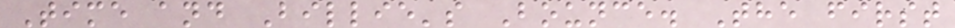Time and Billie's Bounce. The first
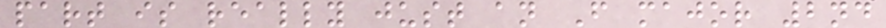part is really just an F major 2nd
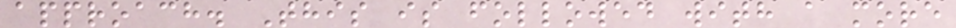approach. This is followed with a more
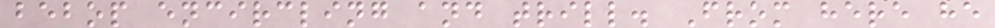bebop encircling and trill. From here he
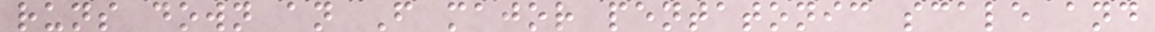runs down an F major pentatonic scale and
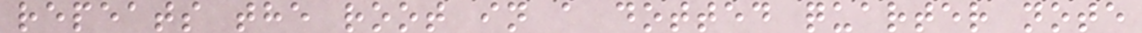repeats the root in a dotted quarter note
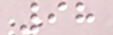98
